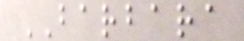BARBARA
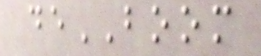deBOOM
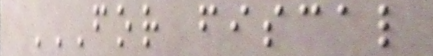FOR FISCAL
